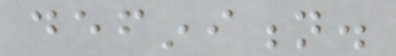definition.
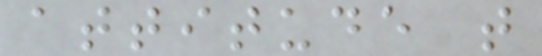attitude that
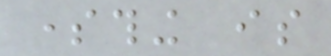something is
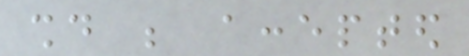should be accepted
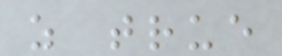as true
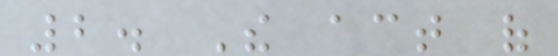2. The act of
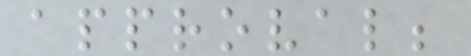approval;
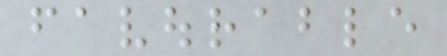favourable
